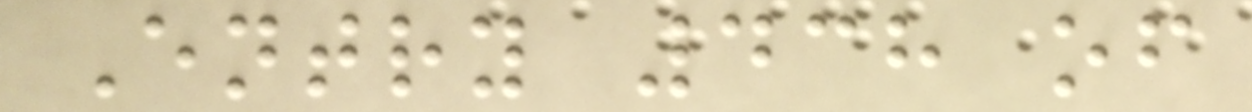Entry 438 of
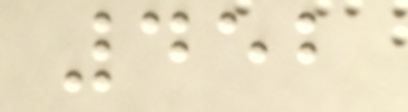452
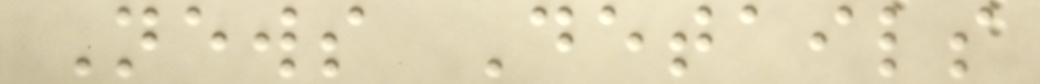News Details
